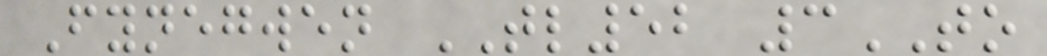Fynegwen TL52 3TO
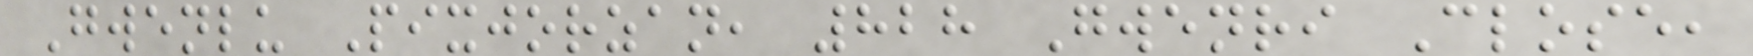Gwenlu Pixjorzan, 828 Gwenri Close,
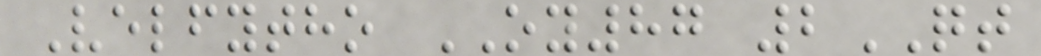Velfytho OY87 2QT
